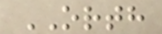ORTH
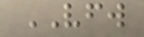VFW
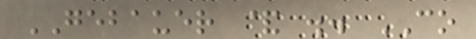GEBAUER & .. CO
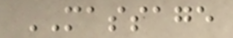MASSAGE
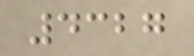4327
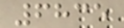6835
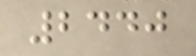2440
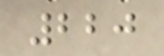220
